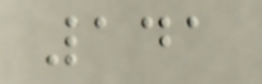141
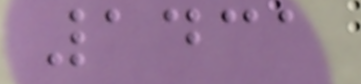1431
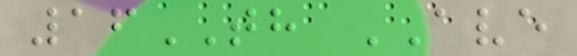16TH AVE
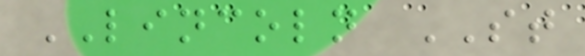LINCOLN ST
